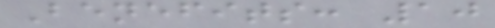Benefits: 10
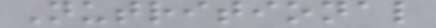Nutritional
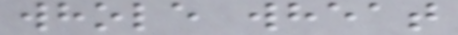whole wheat
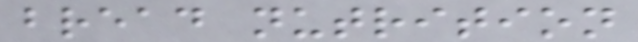bread nutrition
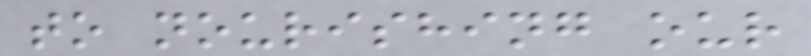to nourishing our
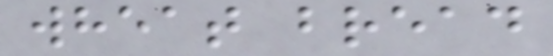wheat bread
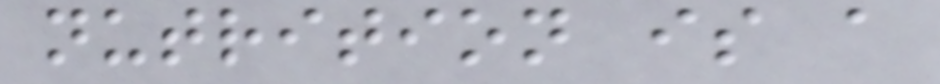nutrition is a
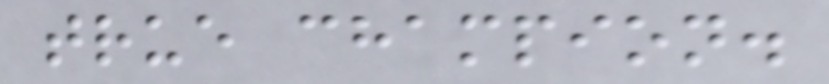true champion.
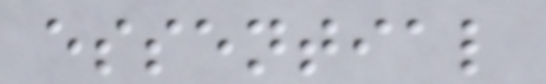essential
